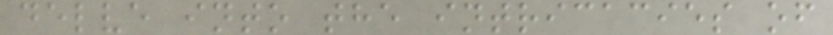delve into the intricacies of
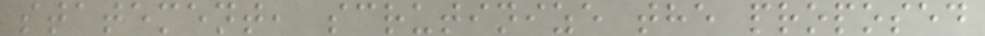statement, scrutinize the proposed
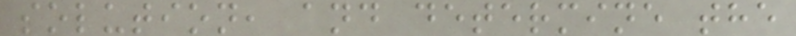solution, and determine the
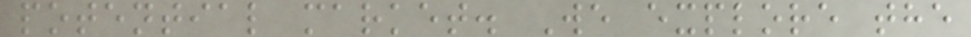potential market. We explore the
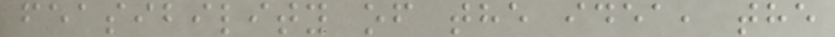feasibility of the idea, the
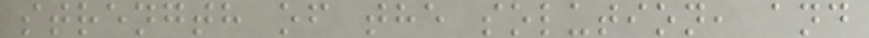strength of the solution, and
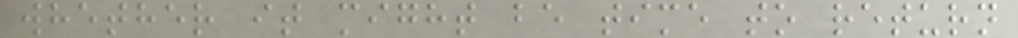whether it might be time to return
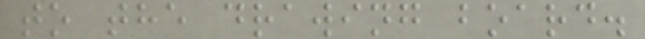to the drawing board.
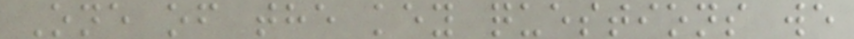One of the key questions we
